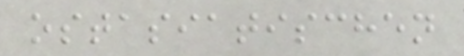ostasiatischen
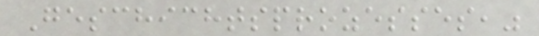Geschichtsprozesses,"
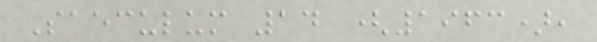Saeculum 14 (1963),
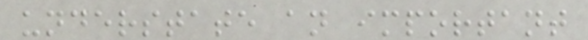understate an important
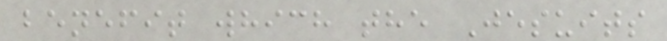benefit which the Jesuits
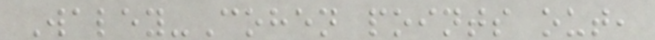Waley-Cohen points out,
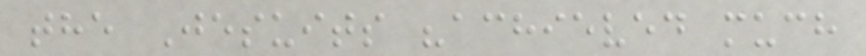the Jesuits "achieved much
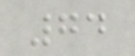74
